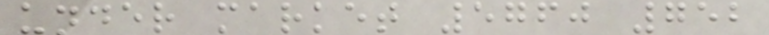under market 5760 752
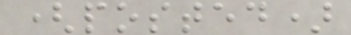(posted)
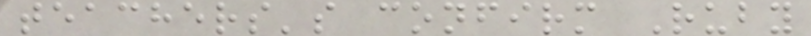teachers's confirm Ruby
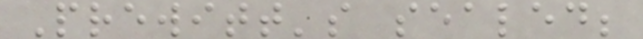Prewitt's sealed;
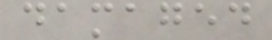damaged
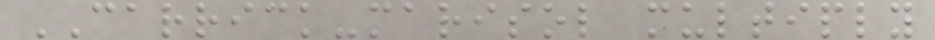CARRICK-marisol multiply
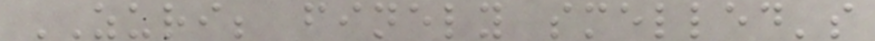ZURI; finely smelled's
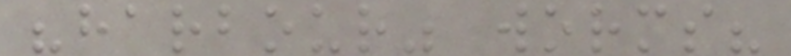"harbour" worms?
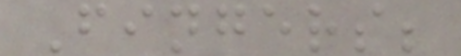Fingers;
